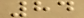84
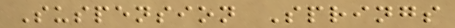Suspension Springs
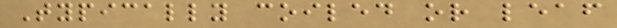Typically coiled or leaf
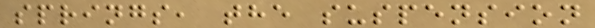springs, the suspension
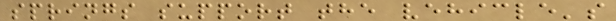springs support the vehicle's
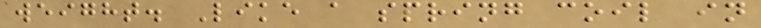weight. Like a spring coil in
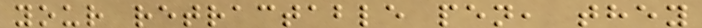your retractable pen, they
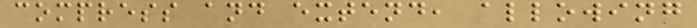compress and extend, allowing
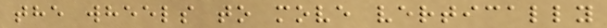the wheels to move vertically
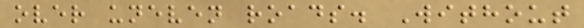over uneven roads. Without
